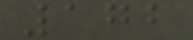172
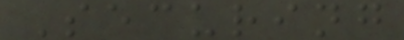Securing
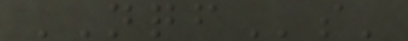NQFs'
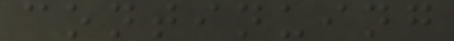continuing
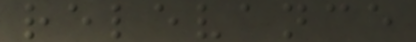relevance
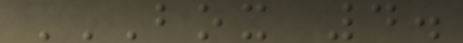BOX 4.
